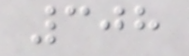308
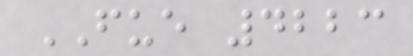FUE 4223
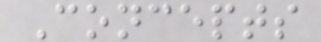Concepts
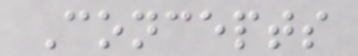Concepts
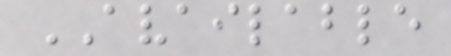AVAILABLE
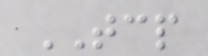TCP
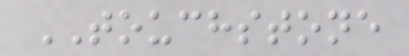TOUCHSTONE
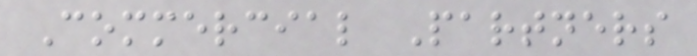Commercial Partners
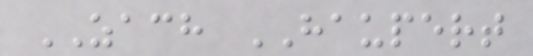ZACH HAUPERT
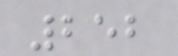252
